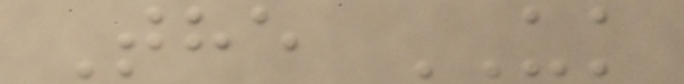The UK
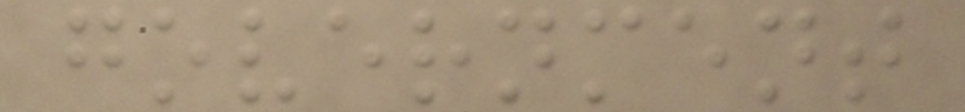government
